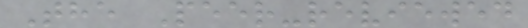The Peer-reviewed
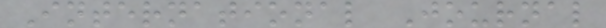International Journal
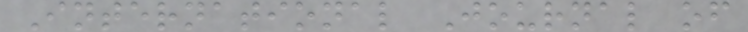International Journal of
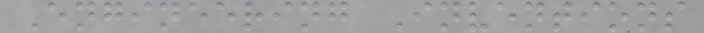Engineering Inventions
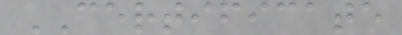CERTIFICATE
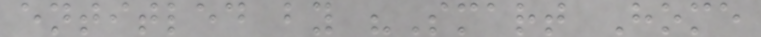entitled by "Smart Home
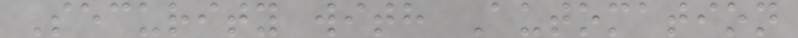Security with Automation
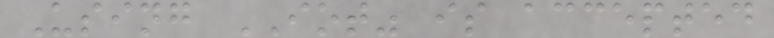Using IOT" is accepted
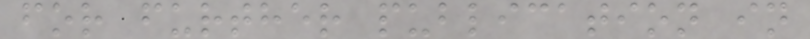for further publication in
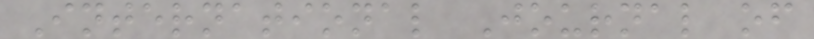International Journal of
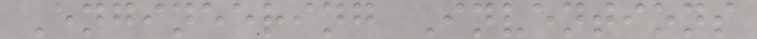Engineering Inventions
